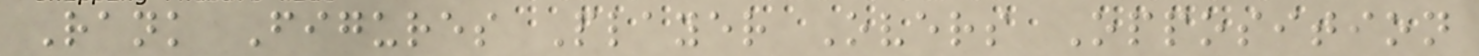Rank Figures Player Overs Opposition
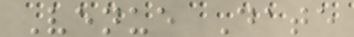Venue Date
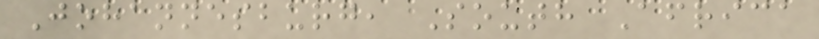Johannesburg, South Africa
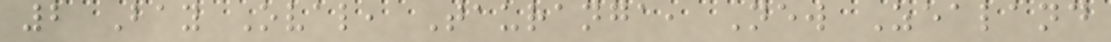2 Bay Oval, Tauranga, New Zealand
